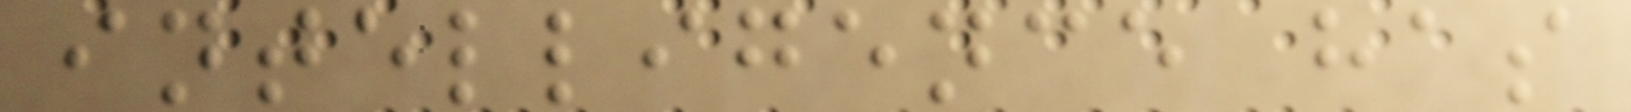intelligence has
